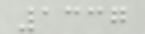1337
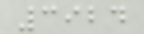3924
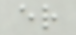er
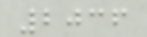2036
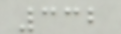332
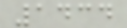1434
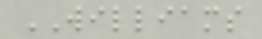WILLIAMS
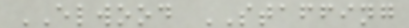ELWOOD STAFFING
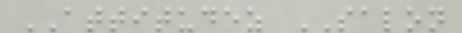ATTITUDEZ SALON
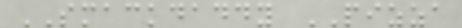SMACKDADDY PIZZA
